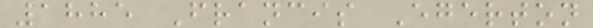1885 Francis Egerton
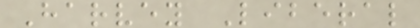Harvey Liberal
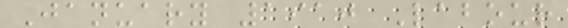January 1910 Labour
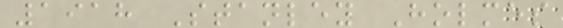1918 Stanley Holmes
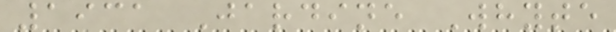1931 Jardine Whyte
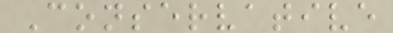Conservative
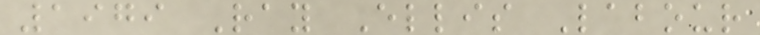1979 Ray Ellis Labour
